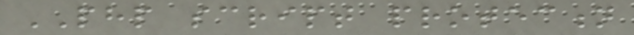PHP script protection
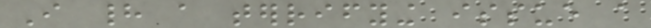I had a terrifying issue a
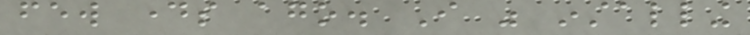few days ago. I was installing
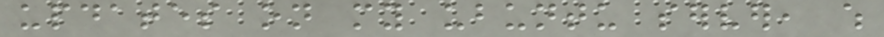updates on my ubuntu server, which
